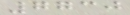7730
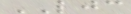LJC
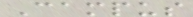Campus
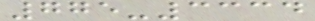775-3334
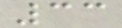33
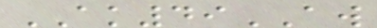AK49AW
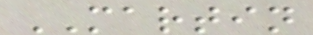MARTIN
